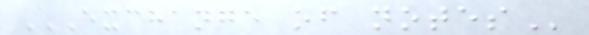EXCHANGE OF NOTES
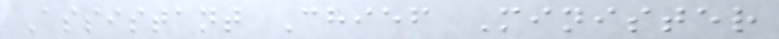Assistant Chief Minister
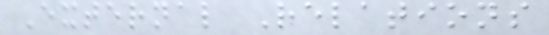External Relations
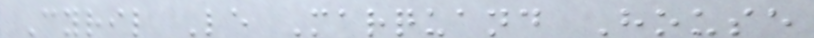Cyril Le Marquand House
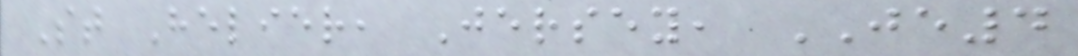St Helier, Jersey, JE4
